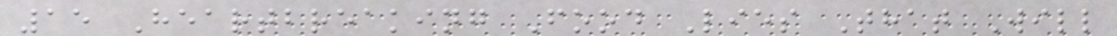15 Heartbreaking Food Lies That Will
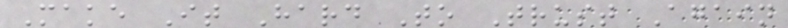Make It Hard To Trust Again
